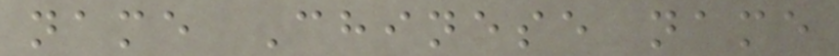name Chinese name
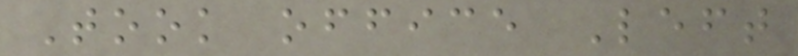Took office Left
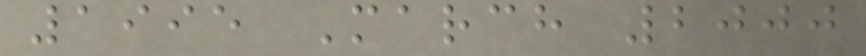1995 March 2000
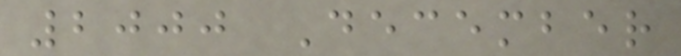2000 December
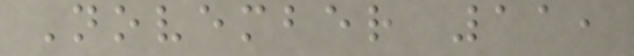November 11,
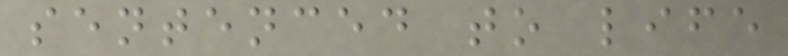sentenced to life
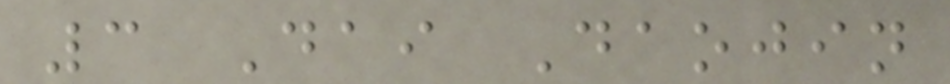3 Dai Daojin
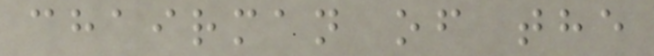chairman of the
